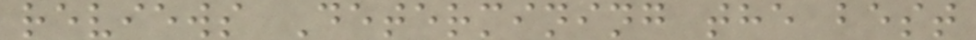reviews Determining the best
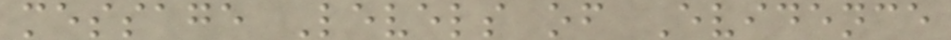message Levels of Evidence
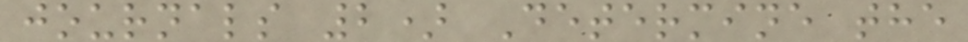journals 2) Determine the
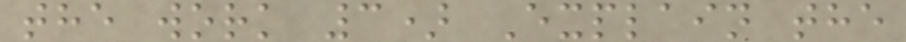the work 3) Explain the
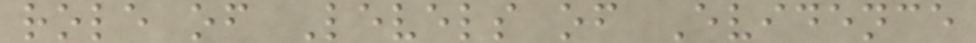role of Levels of Evidence
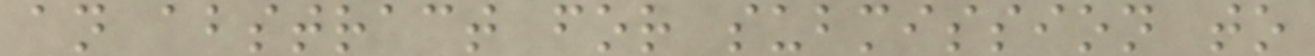an abstract for submission to
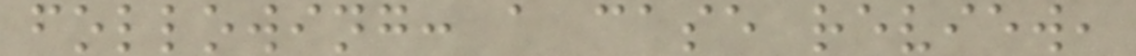following: a case review,
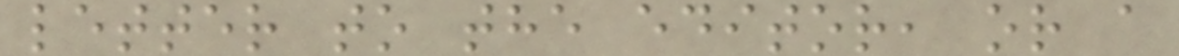letter to the editor, or a
